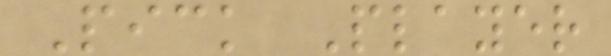Pick Player
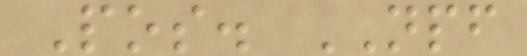Pos. NPF
